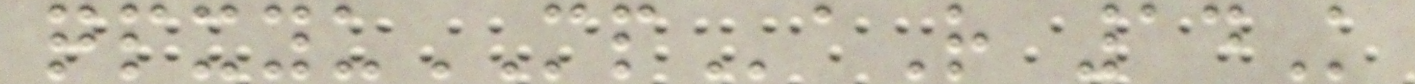qpxyuMPaR 14K
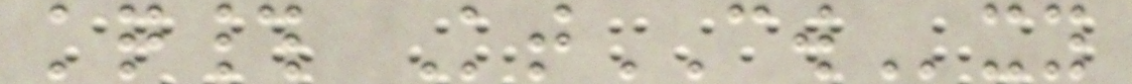kq# KtCWxy
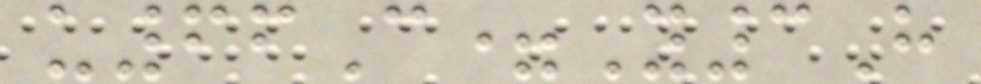u66C=Y3H
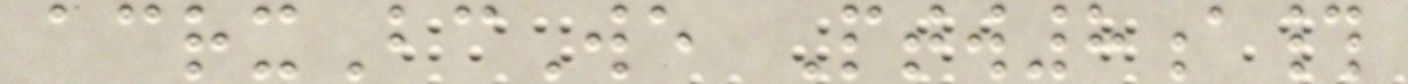acrxBcWe Ptw8a#
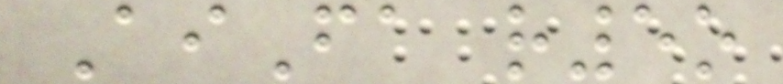AiFa r5o
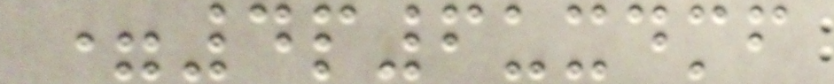=4p6uxdmf
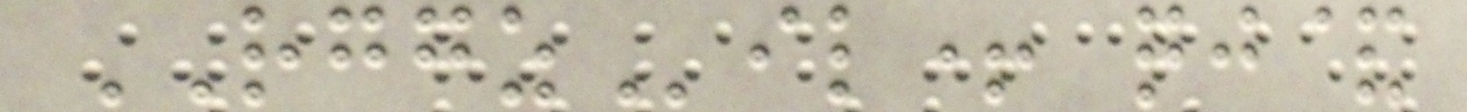RGGZil+ qj&
